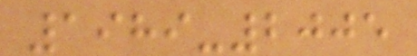1989-2005
